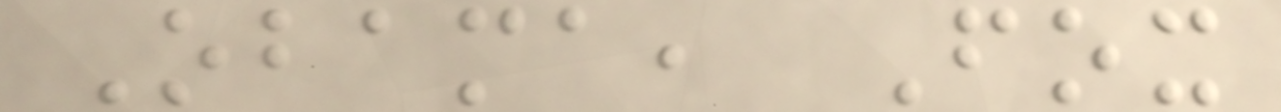Obama, Fox
